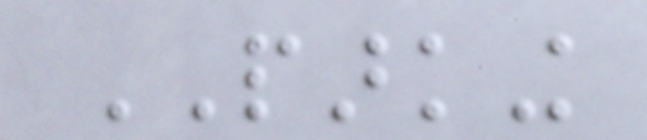PARKING
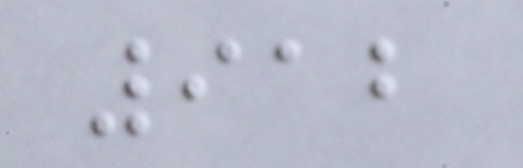912
